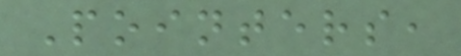Pointers,
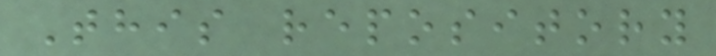This repository
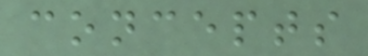concepts
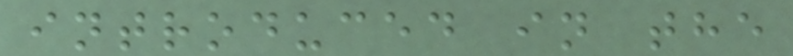introduced in the
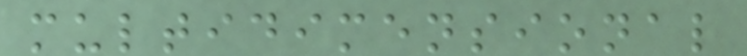multidimensional
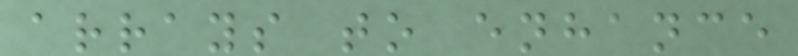arrays to enhance
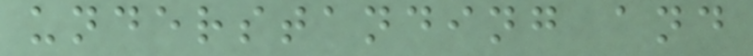understanding and
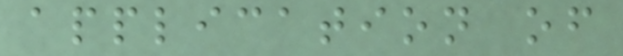application of
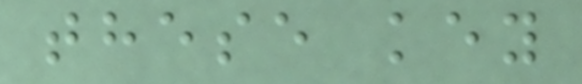these key
